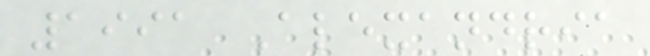1991 Alexandria
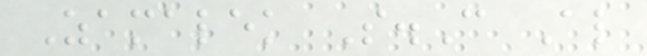Zamalek S.C Al
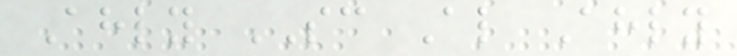Ahly SC Al Ahly
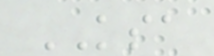KSA
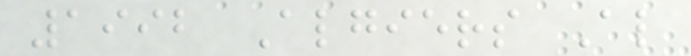1992 Algiers Al
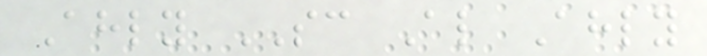Ahly SC Al Ahly
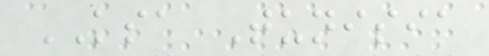KSA Tunisia
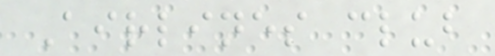Airlines club
